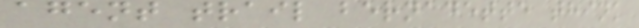agent trail bernadette think
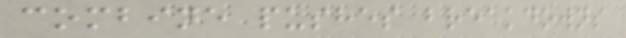combine pushes breakdowns
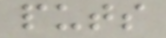puts
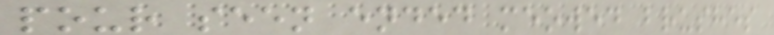pour seen ended meowed brushes
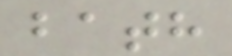bath
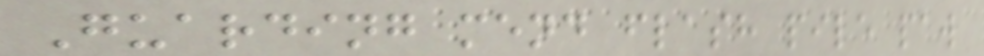Guarding mend flash pile paw
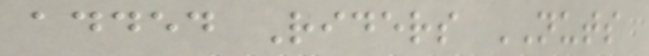added Riders NUTS
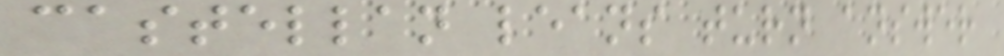castellan leans turn answer
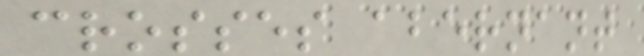crosses abernant
